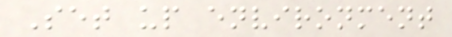Set up environment
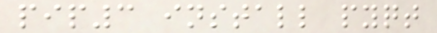pip3 install pyqt
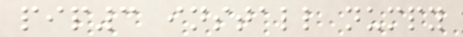pip3 install numpy
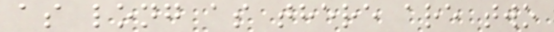as long as there are two
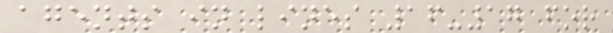agents in lines 16-17 for
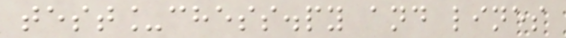test_chess.py and lines
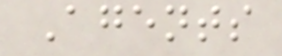Agents
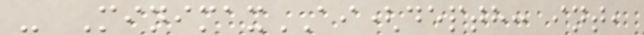- MinimaxAI(depth: int,
